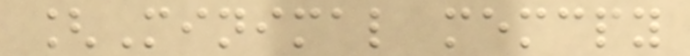[Minimal memcpy
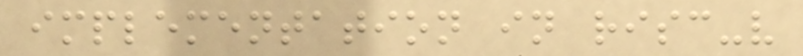implementation in risc-v
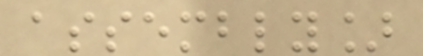assembly]
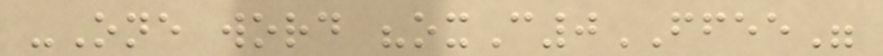-One word "oxC0FFEE"
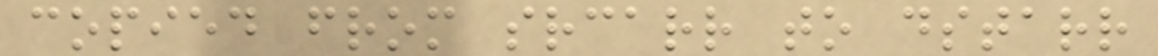copied from srcarr to dstarr
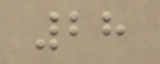28
